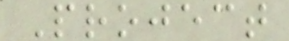Project
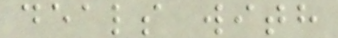deals with
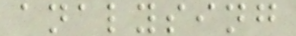analysing
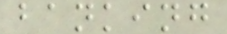banking
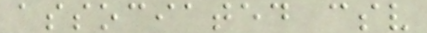associated csv
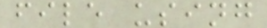file using
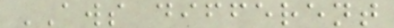AWS different
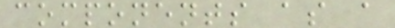components as a
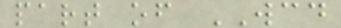part of WCD
